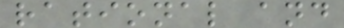rational and
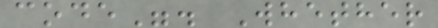code". Whether
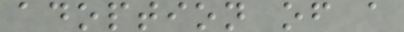adoption of a
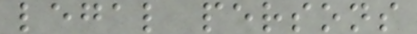legal persons
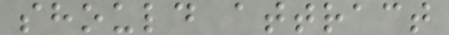should attract
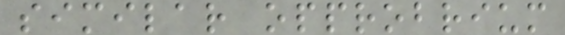similar opprobrium
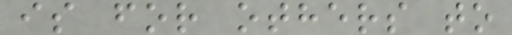is for others to
